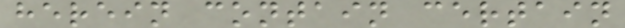herein contain certain
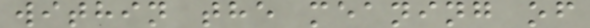within the meaning of
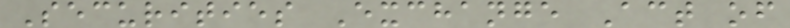Securities Exchange Act of
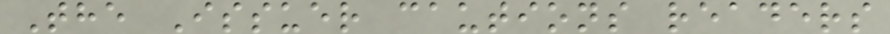The Issuer cautions readers
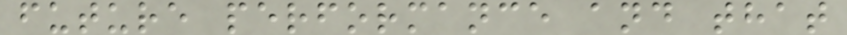future performance and that
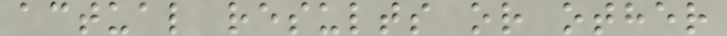actual results or other
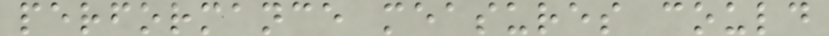performance measures could
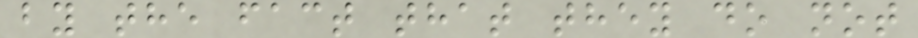by the fact that they do not
